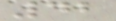42
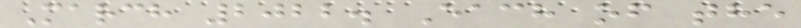March 2022. Each of the
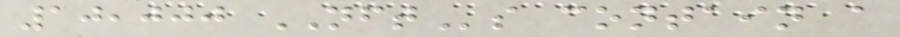10,000 NFTs contain a
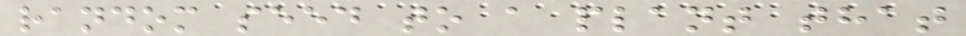random seed to a plant that
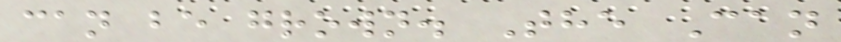can be grown. The Can
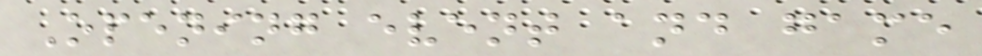Opening event and game
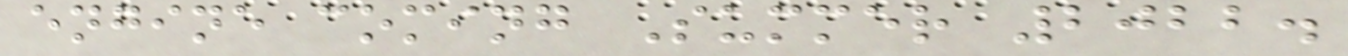engine coming Summer 2022.
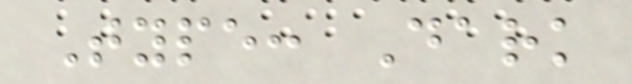Type: Dark
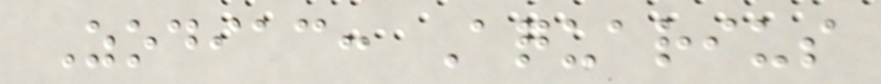Zodiac: Aquarius
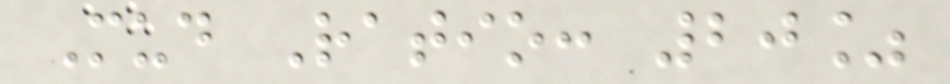Mud Ratio: 20%
